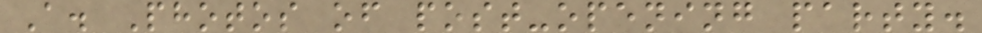A. Photos of post-opening party.
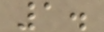1.
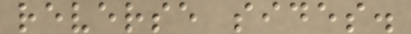reverse sides.
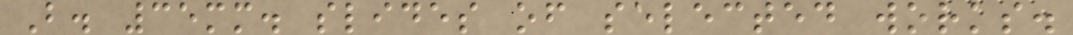B. 35mm. slides of selected works.
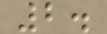2.
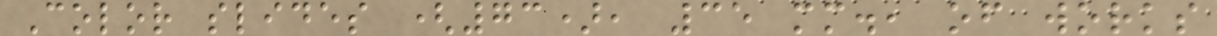Color slides (73), 35 mm., of works
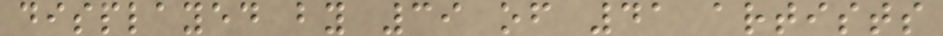displayed by 39 of 41 artists
